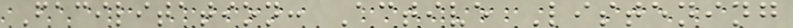Facilitation: Active Listening
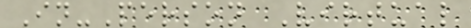In-Person Virtual
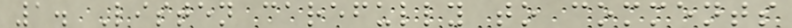1. Listen carefully to comments
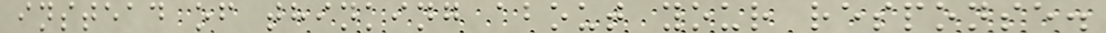instead of thinking about your response.
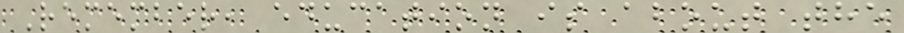Remember, education is about the
